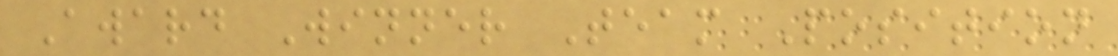Award Winner Team Position
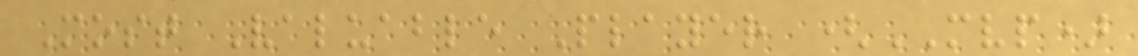Most Valuable Player (MVP)
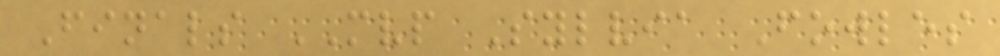Finals MVP Sylvia Fowles
